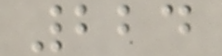224
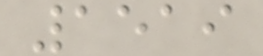1519
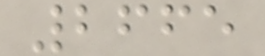2665
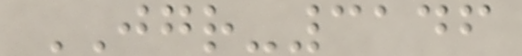JGR-3146
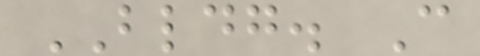BLDG. C
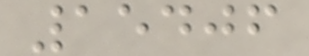15406
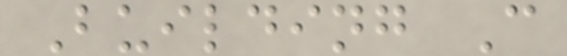Building C
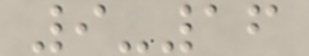9-16
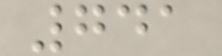741
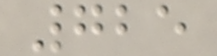725
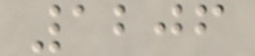1206
